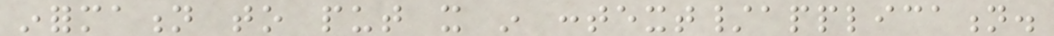information to put it in context/application.
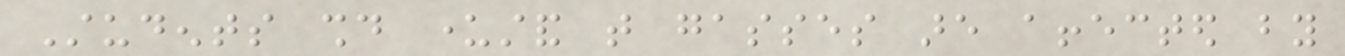Students should understand that gasses are affected by
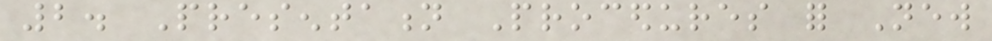2. Presentation Procedures for New
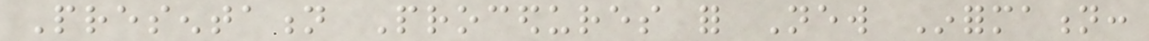Presentation Procedures for New Information:
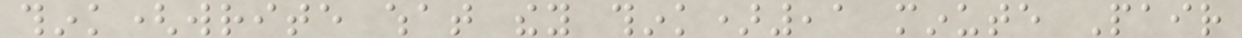think(write what they think),1 minute Pair
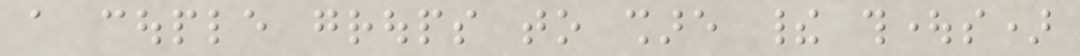a couple groups to share their thoughts)
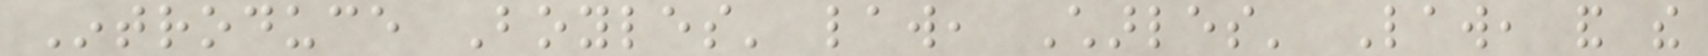Introduce Boyles' law, Charles' Law, and the
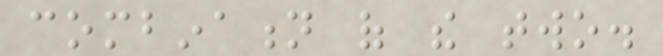combination of the two.
